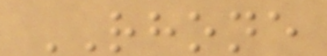RHONE
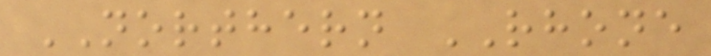NORTHERN RHONE
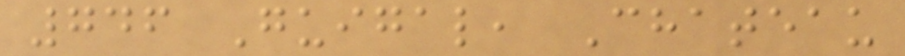746 Guigal, Chateau
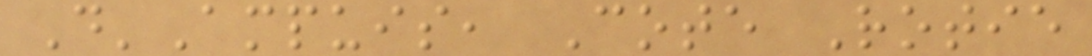D'Ampuis, Cote Rotie
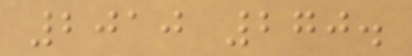2010 270.
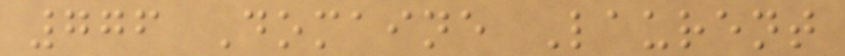776 Domaine Laurent
